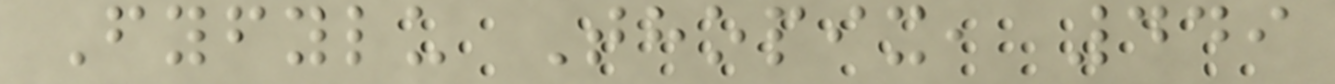Fyfylu Thopix, 449
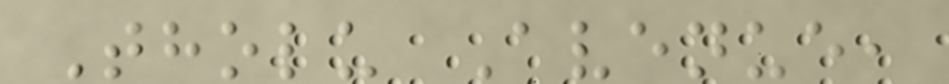Tholu Avenue,
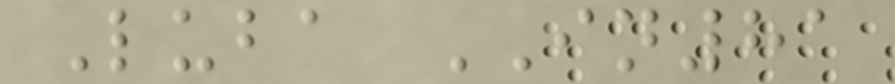Luba IN81
